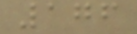176
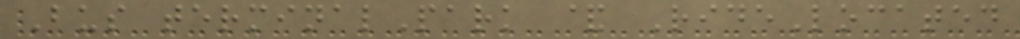Bus terminalPark & RideLocated
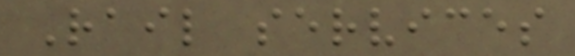Rail services
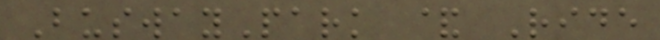BuswayPark & Ride
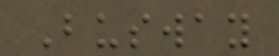Busway
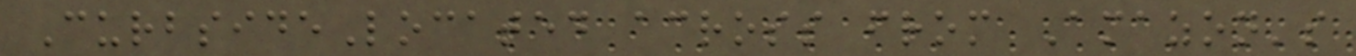CurbsideLocated across from Amazon's
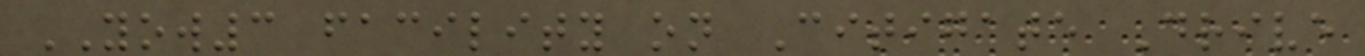YOW3 facility on Citigate Drive
